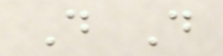D D
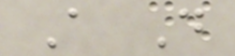A D
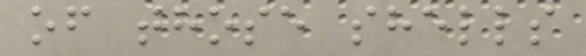of those shells
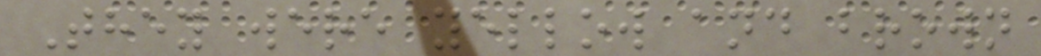They were yellow and brown
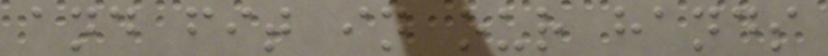and fit in our hands
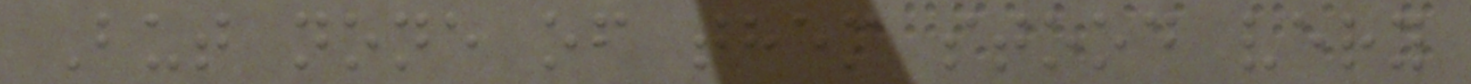But none of them stood very
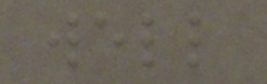well
